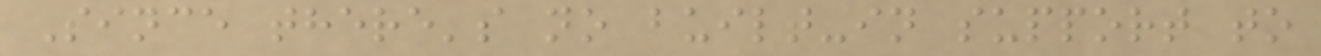Since there's no built-in support to
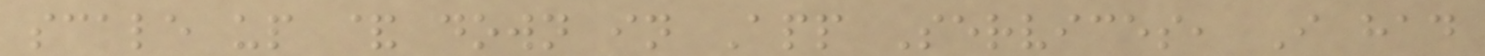scale up & down in App Services, I had
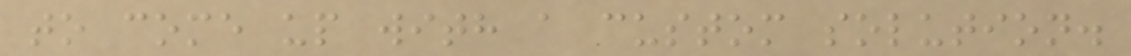to come up with a custom solution.
